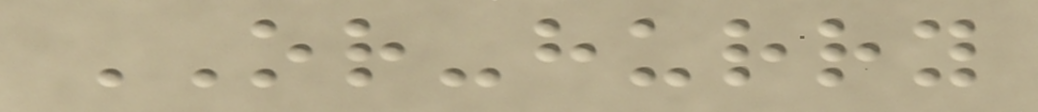OR-hurry
